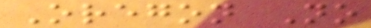Oregon No
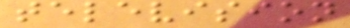television
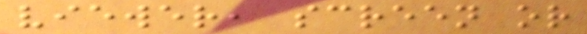viewer, screen or
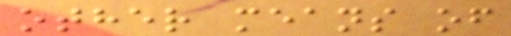other means of
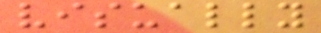visually
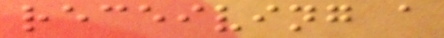receiving a
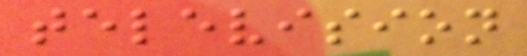television
